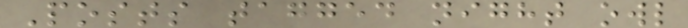Posts tagged night owl
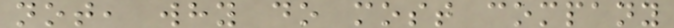not, why do most company
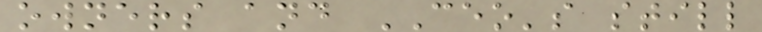owners and CEO's still
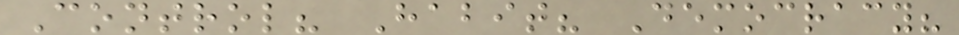Control? Habit? Democracy?
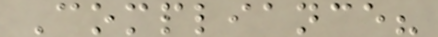Compliance?
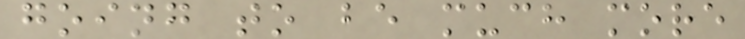going to be much more
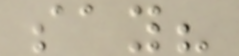say?
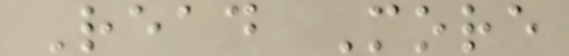Read More
